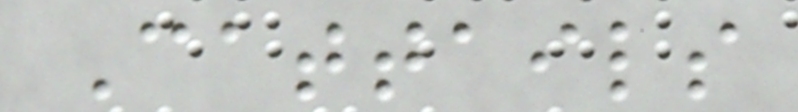Cattails
